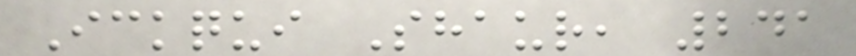Ickqui Shaur, 241
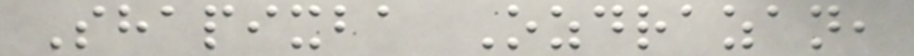Shapixba Ozdrazan,
